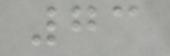73
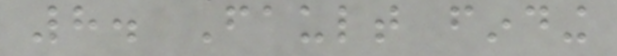8. Fault finding
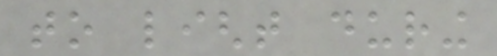to light during
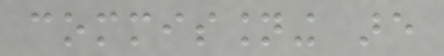commissioning are
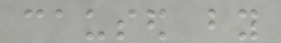caused by
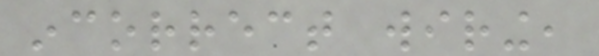incorrect wiring,
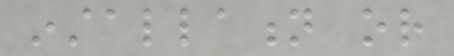installation or
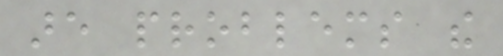are problems the
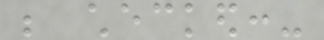be checked:-
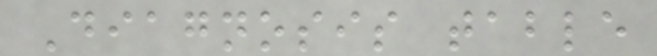Diagnosis table
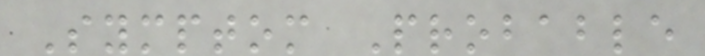Symptom Probable
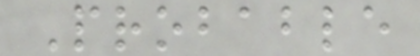Probable
